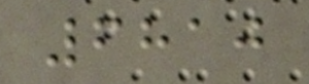6810
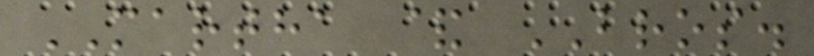MARTHA & BROS.
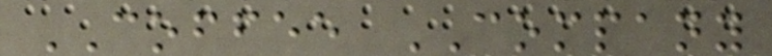COFFEE COMPANY
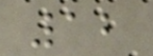12
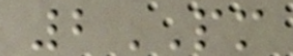2PM
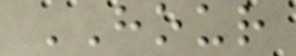HOUR
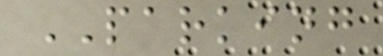PARKING
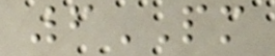6PM
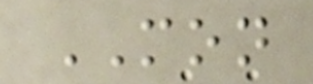MON
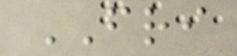FRI
